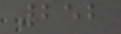252
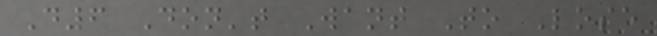D6 Don't Want To Lose
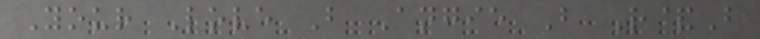Your Love B Angie B R&B
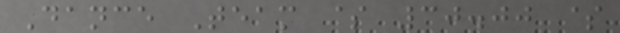Dance Team $ 30.00 $
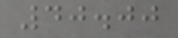40.00
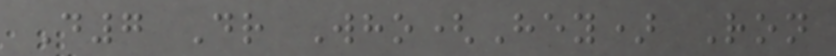D7 Dr Who(Hey) Ron
